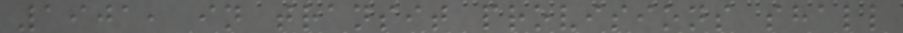1901, in transit provisions shall
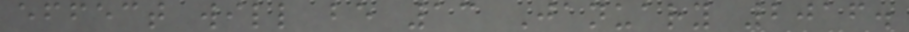effect will be 13 January 2016.
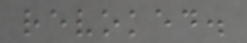revoked.
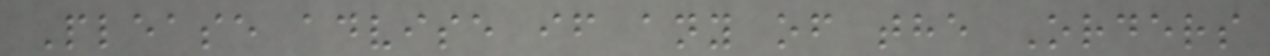Please advise if any of the Orders
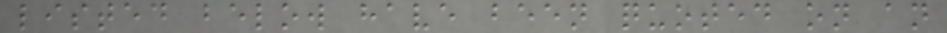listed below have been quoted on an
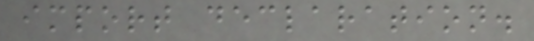import declaration.
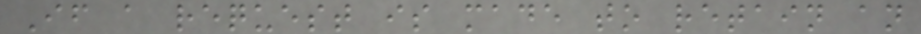If a request is made to retain an
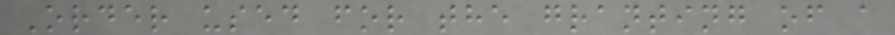Order used for the granting of a
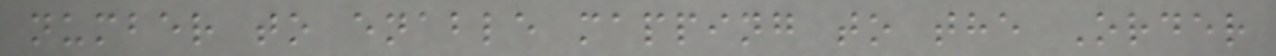number to enable mapping to the Order
